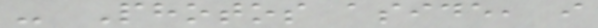- Photos aside, i
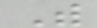With
